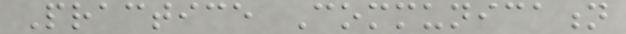Practice Communication
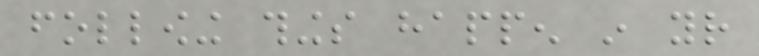following things happen in your
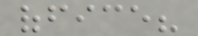office?
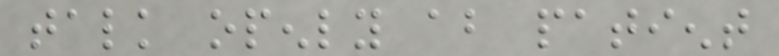talk openly about patient
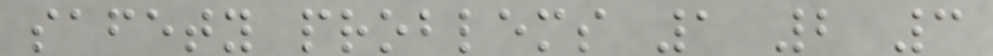safety problems 1 2 3
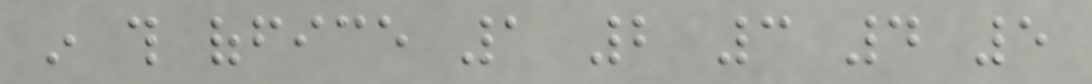in this office 1 2 3 4 5
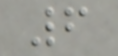6
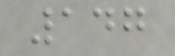147
